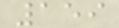159
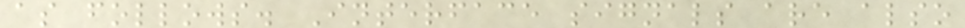as follows. Interface signals are also
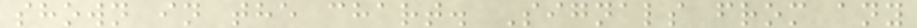shown in the chart. Signals from any
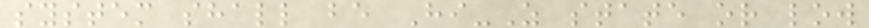system shall be Hi-Z state or low
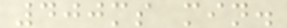400ms min.
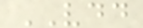VDD
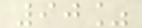90%
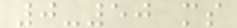0-50 ms
